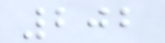202
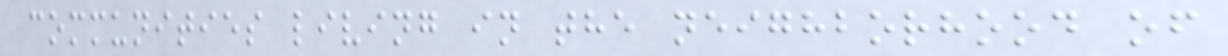communities living in the neighborhood of
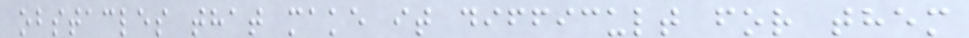obstacles that make it difficult for them
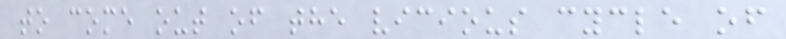to come out of the vicious cycle of
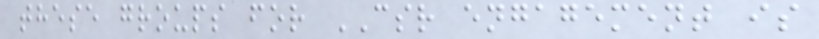these groups for CSR engagement is
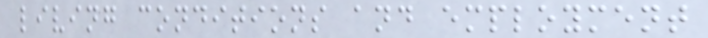living conditions and employment
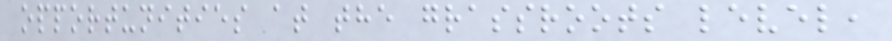opportunities at the grassroots level,
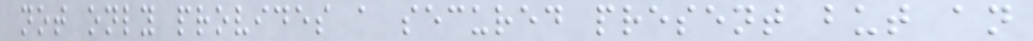not only provides a secured present but an
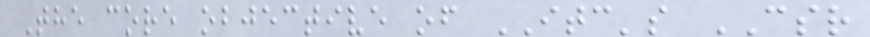The core objective of ITC's CSR
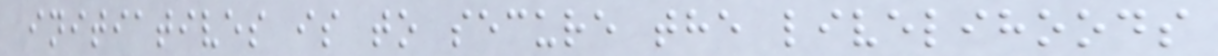initiatives is to secure the livelihoods
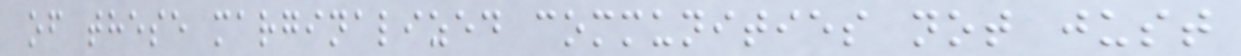of these marginalized communities not just
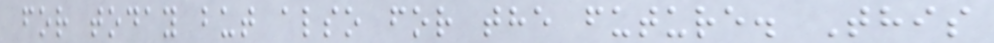for today but also for the future. This
